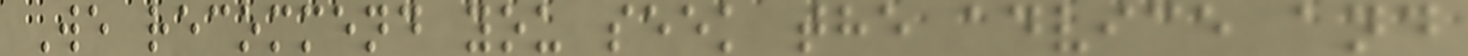We recommend you seek the advice and
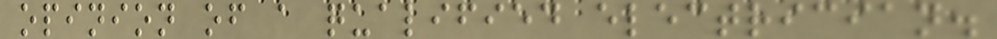opinion of a qualified electrician.
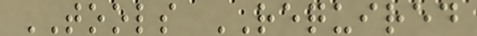TOOLS REQUIRED
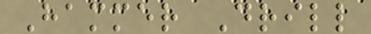Hammer Drill
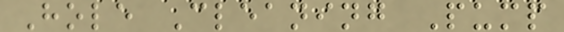Hole Cleaning Pump
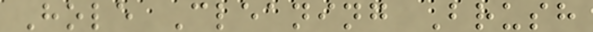Hole Cleaning Brush
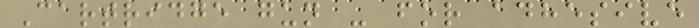Cartridge gun - for adhesive
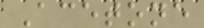Acetone
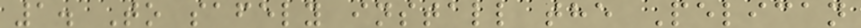1. To safely install the Pelican
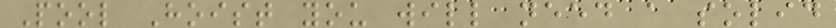Pool Hoist you will need a solid
